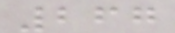267
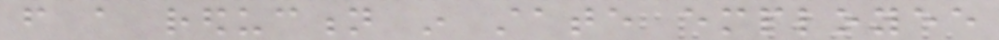from a reduction in state employee
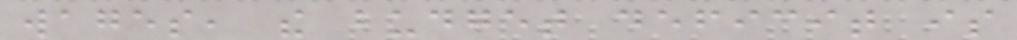wages, the budget deficit is
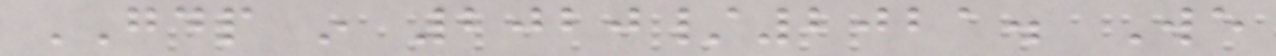GDP in 2020/2021. We
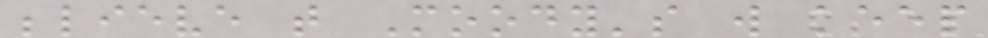believe that Moody's will keep
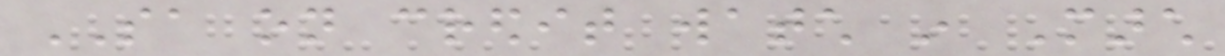SA on credit watch in March
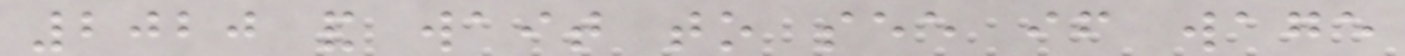2020 and wait to see if wage
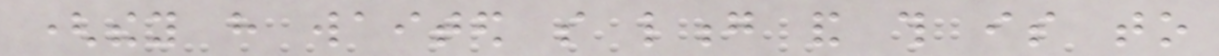(they have waited so long and this is to
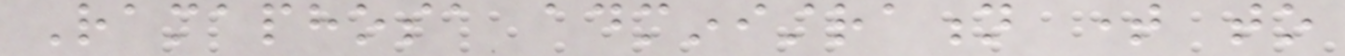Ramaphosa administration time to
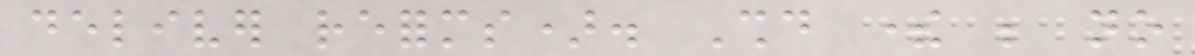deliver reforms). Should there be no
